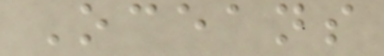Oceans
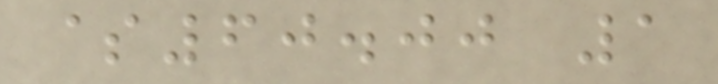$60.00 1
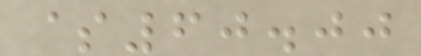$60.00
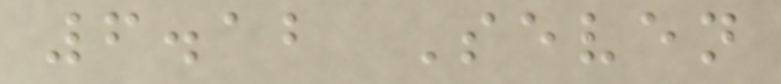6.12 Seven
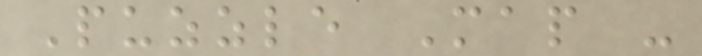Puzzle Map -
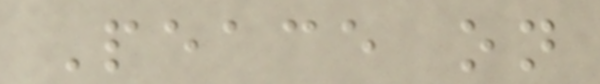Peace on
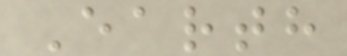Earth
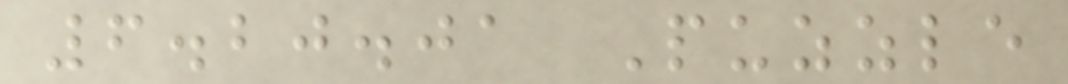6.20.01 Puzzle
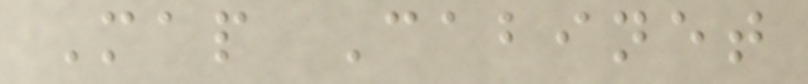Map Cabinet
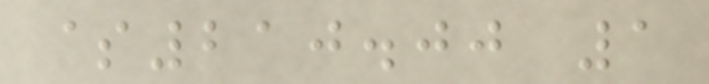$210.00 1
